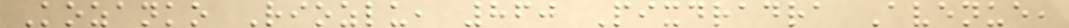Kozanko Riozlu, 860 Pixdradra Avenue,
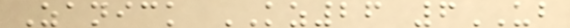Zanick KZ26 6UB
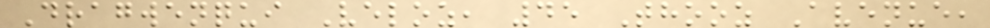Dragwenqui Veloz, 45 Thooz Avenue,
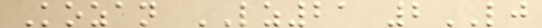Kozan LZ21 2LJ
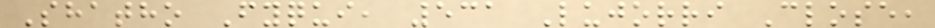Shatho Fyqui, 531 Lujorri Close,
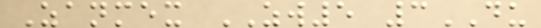Zanmex ZW5 3DU
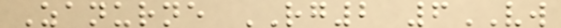Zanurne RG2 6VW
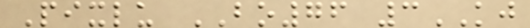Pixlu BO76 3KJ
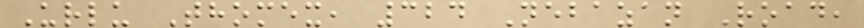Urlu Thomex, 324 Nebazan Road,
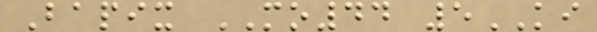Bapix MO44 5KI
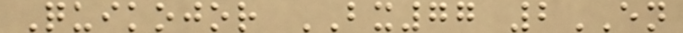Quikojor BX77 2EN
